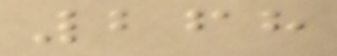268
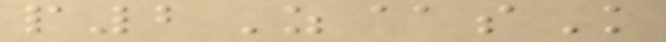p2Z@sK
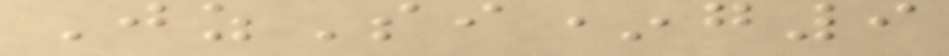JzSi*g9
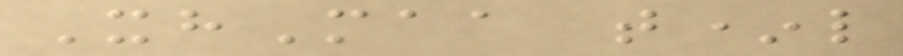XhMaa t*l
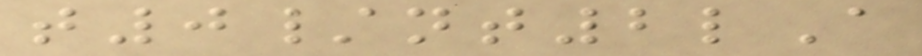t0/nt2lA
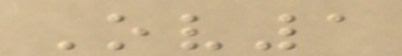Ov1
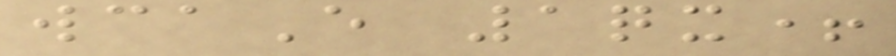wcaE 1qx+
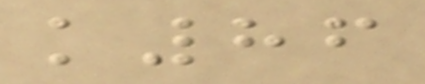k86
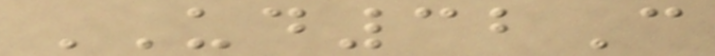UD32C
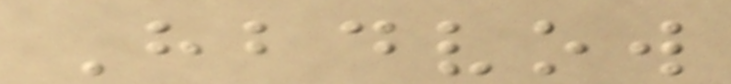Hbdvow
